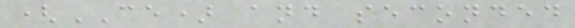(CE) and seconded
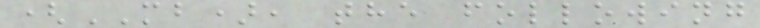(MB), the following
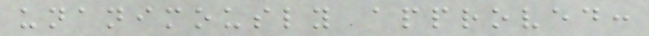unanimously approved:
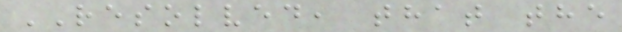RESOLVED, that the
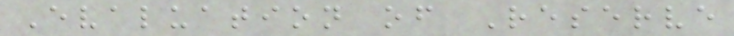Evaluation of Reserve
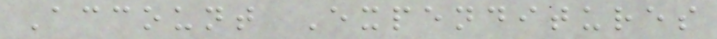Account Expenditures
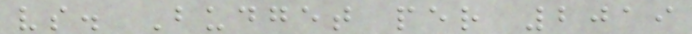vs. Budget per 2019
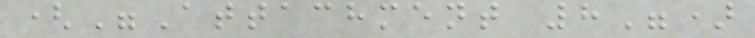("Attachment 8")
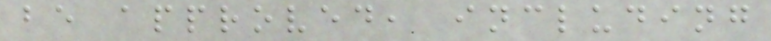be approved, including
